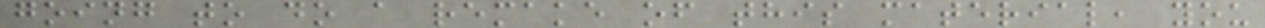going to do a remake of this material, you
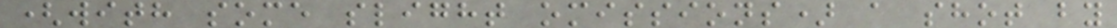(with some slight omissions) a shot by
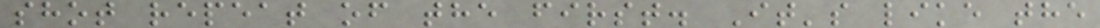shot repeat of the first. It's like the
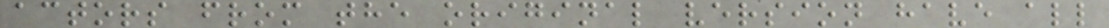actors from the original version have all
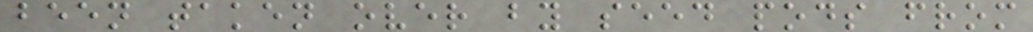been taken over by seed pods from
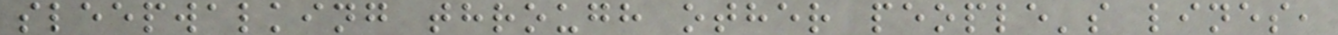sleepwalking through other people's lines,
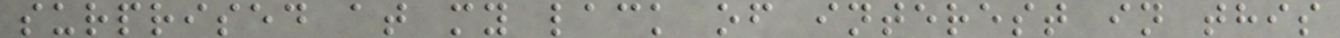surprised at my lack of interest in this
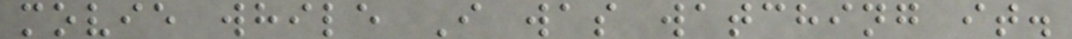movie while I was watching it.
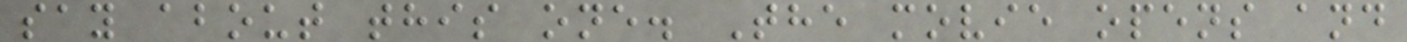say about this one. The movie opens and
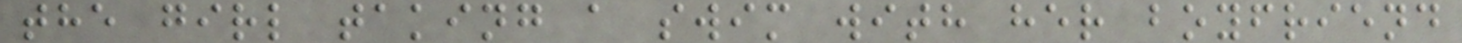the girl taking a swim with her boyfriend
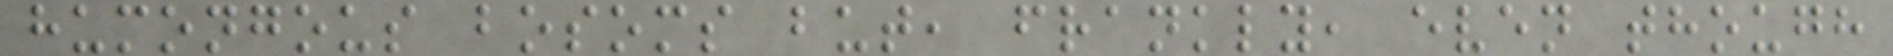humongous bosoms but, frankly, even though
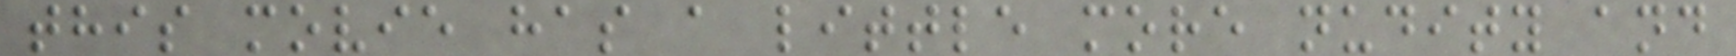this movie has a little more nudity and
